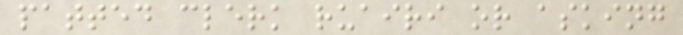patted clerk ruairi or asking
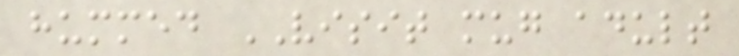hummed VISIT mug adult
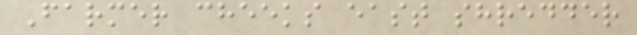Farmer cheeks east shredder
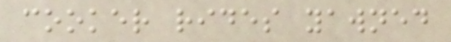cooker rides yawned
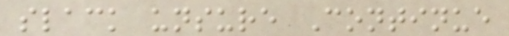slack unsure Continue
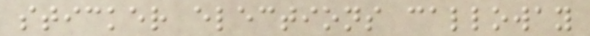sticker elections calloway
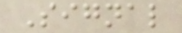Signal
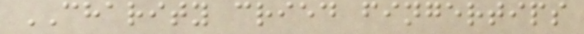CHARITY cried fingertips
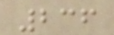236
